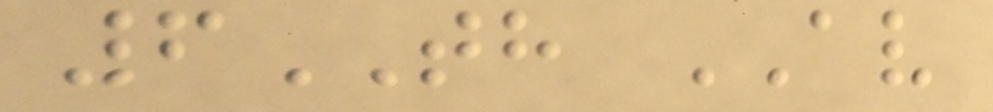6TH AV
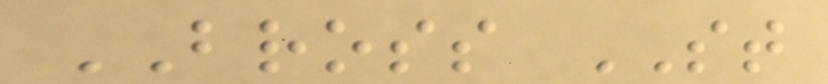BROSS ST
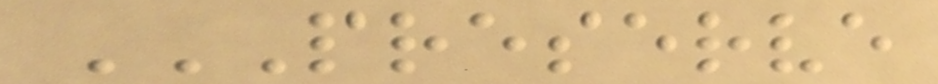PRESERVE
